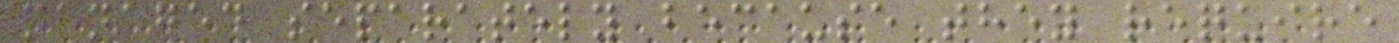managed separately because they require
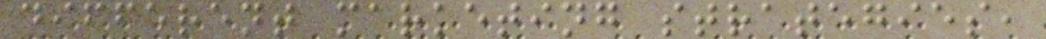different marketing strategies,
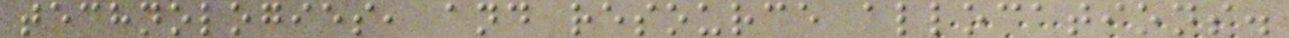technologies, and resource allocations.
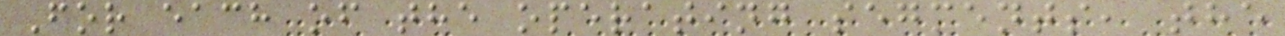For each of the operating segments, the
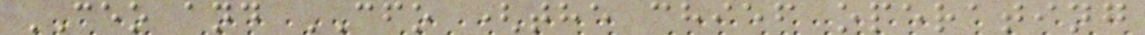CEO and CFO (the chief operating
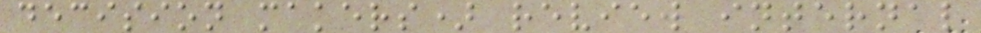decision makers) review internal
